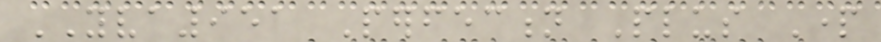YVA951 Perfection Plus Part
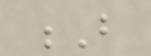B
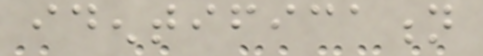identification
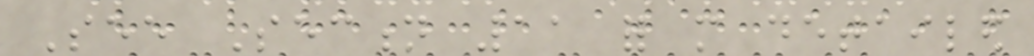See Section 11 for more detailed
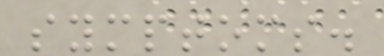symptoms.
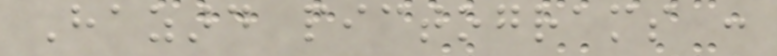Hazard pictograms :
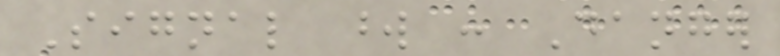Signal word : Danger
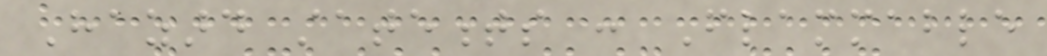Hazard statements : Flammable
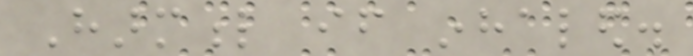Harmful if inhaled.
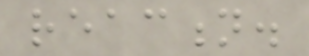reaction.
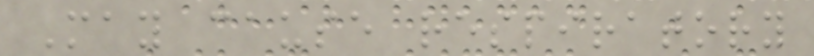May cause respiratory
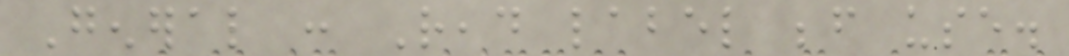General : Read label before use.
